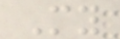My
